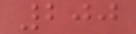200
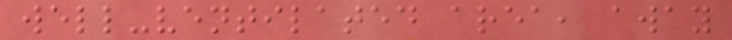well-ventilated area, away
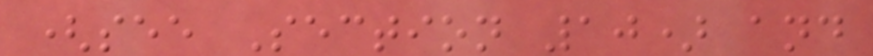(see Section 10) and
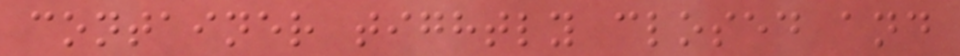container tightly closed and
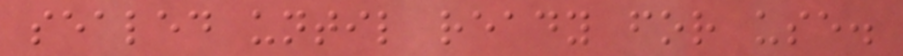sealed until ready for use.
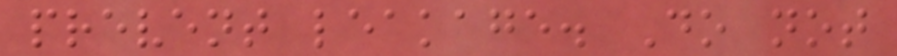prevent leakage. Do not
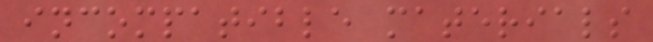incompatible materials
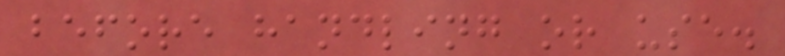before handling or use.
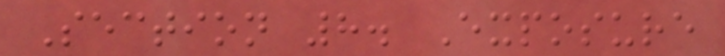Section 8. Exposure
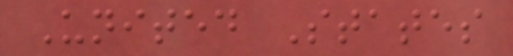United States
